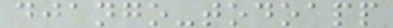django-todoapp
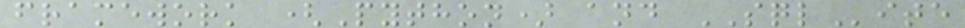framework (Python) and SQLite
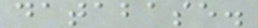database.
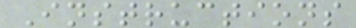Instructions
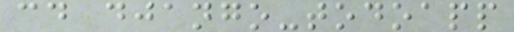cd django-todoapp
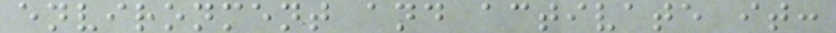environment and activate it:
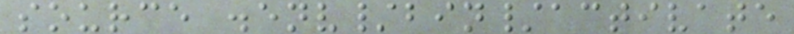source .env/bin/activate
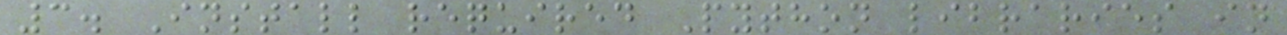3. Install required Python libraries in
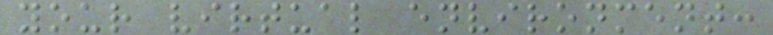your virtual environment:
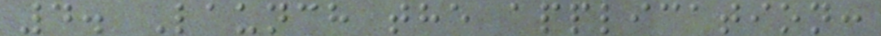4. Launch the application:
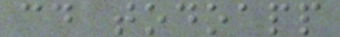cd todoapp
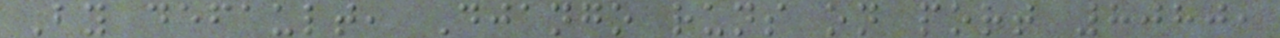By default, Django runs on port 8080,
